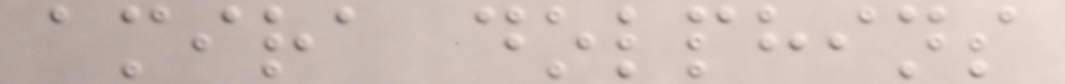amira dolphins
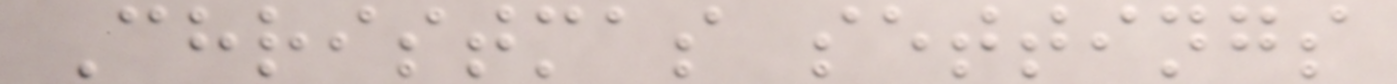Christmas settings
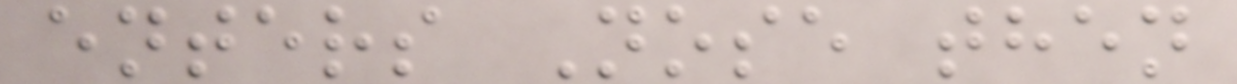enters Nose then
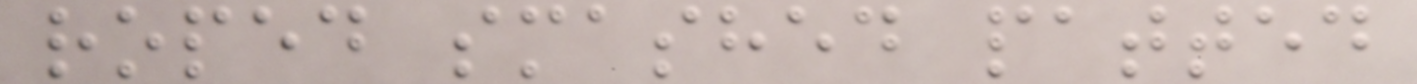roped smashed patted
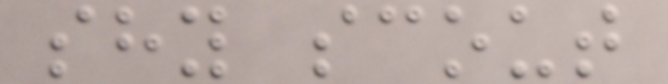shy scout
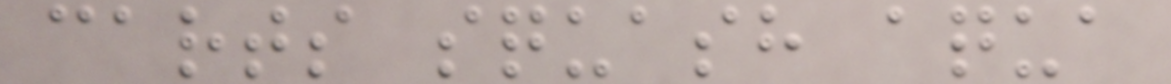carts squash aqua
